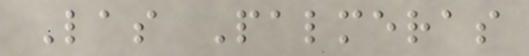Las Palmeras
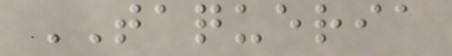TAQUERIA
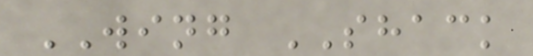WING SHACK
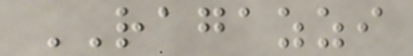RAGAZZI
